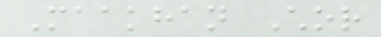Maakhan Chor
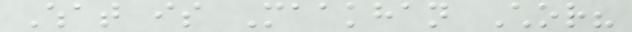What is Maakhan Chor?
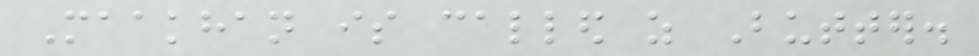Maakhan is called as Butter.
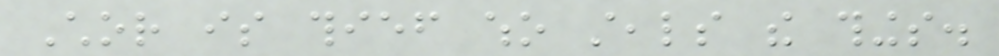Chor is thief who steals the things.
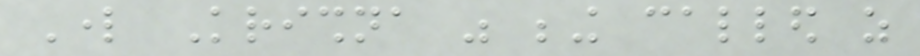Lord Krishna was being called as
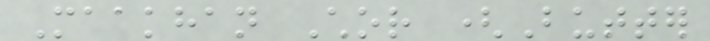Maakhan Chor (Butter
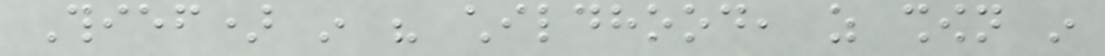Thief) in his childhood, as shown in
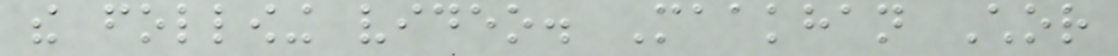the following video. Maakhan Chor
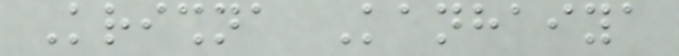Krishna Kanhaiya
